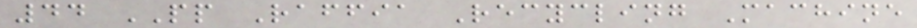44 PP Raffia Recycling Machine
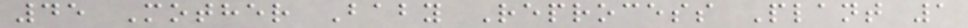45 Mother Baby Reprocess Plant 1
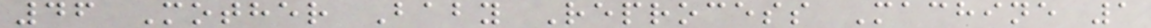46 Mother Baby Reprocess Machine 1
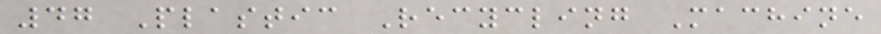47 Plastic Recycling Machine
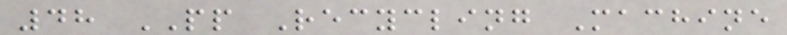48 PP Recycling Machine
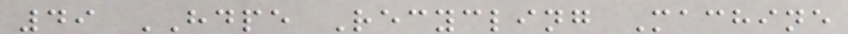49 HDPE Recycling Machine
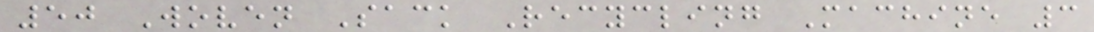50 Woven Sack Recycling Machine 3
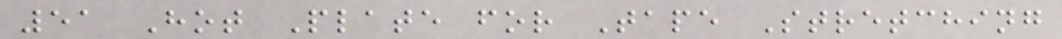51 Hot Plate for Tape Stretching
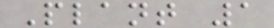Plant 1
